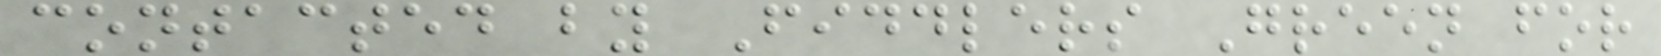contacted by Fiddlers Green for
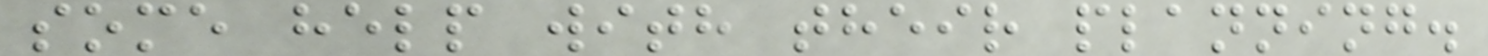some help with their planning.
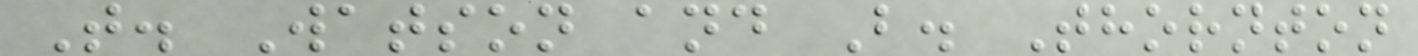T. Watson and B. Thornton
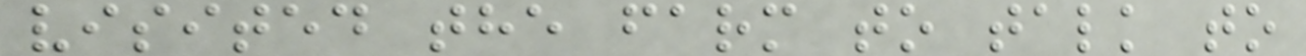visited the farm to talk to
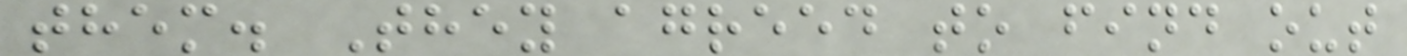them. They agreed to find out
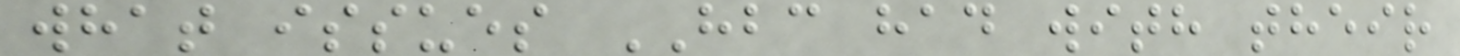what issues HBC had with their
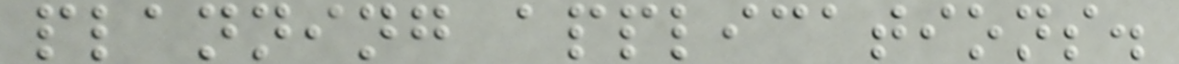planning applications.
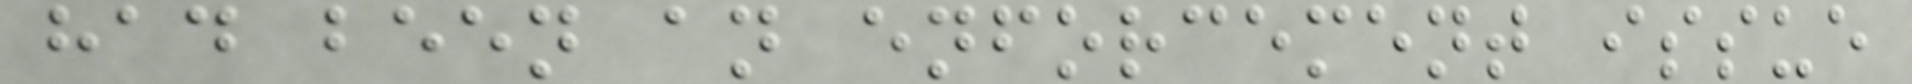had been an enforcement issue
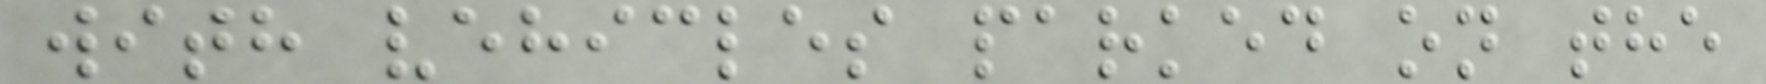with vehicles parked on the
